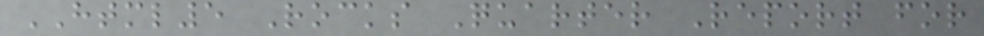HTML5 Rocks Quarter Report for
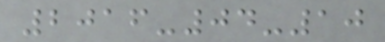2016-04-10
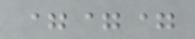===
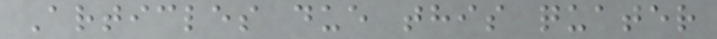Articles due this quater
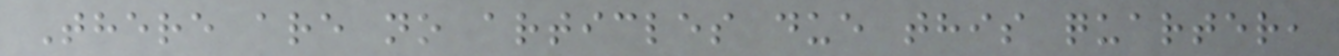There are no articles due this quarter,
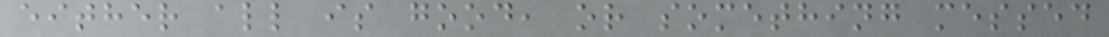either all is good, or something messed
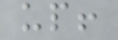up!
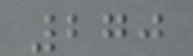270
